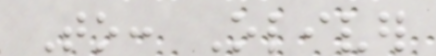To: Oliver
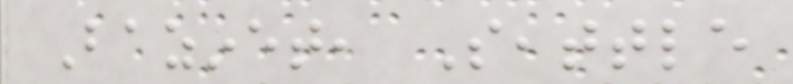Bazinet, Seattle
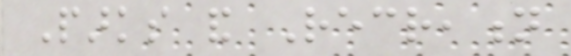Parks and Recreation
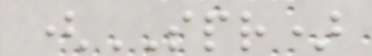(SPR)
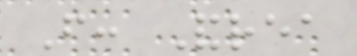From: Andrea
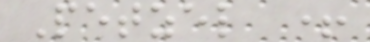Petzel +
